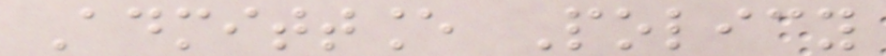Admittance Policy
